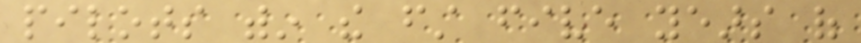pilots within the first five years of
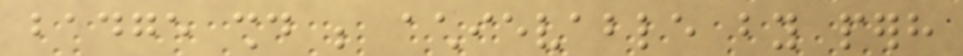badge should be achievable by perhaps
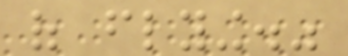of flying."
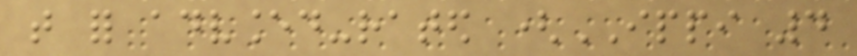that for advanced-rated (IPPI 4
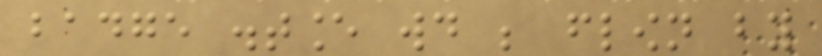badge distance would be flown by
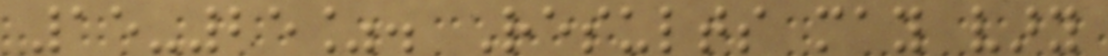15-25%. Results may vary
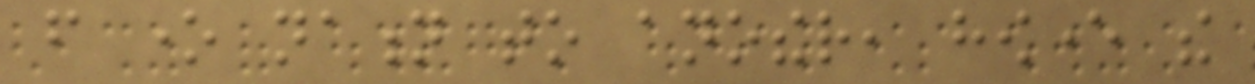from one nation to another, however the
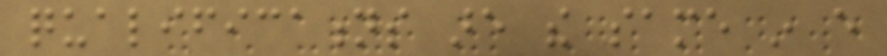qualifications are the same in every
